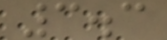3.3
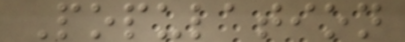Population
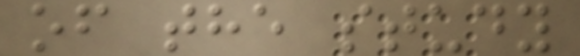of the study
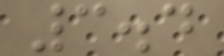3.4
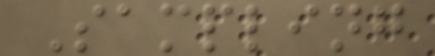Sampling
